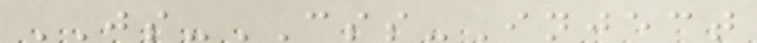JS-CSS-Inject
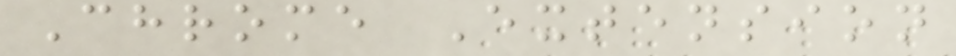Chrome Extension
